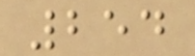254
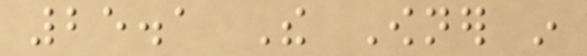25.1 The Owner in
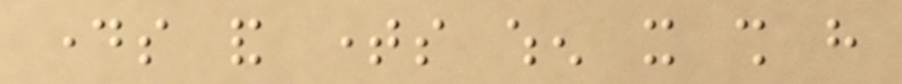days and times when it shall have
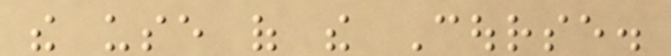the use of the Course.
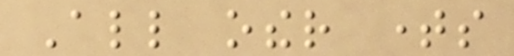All other times
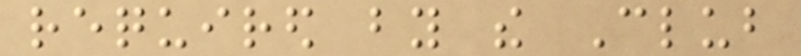required by the Club
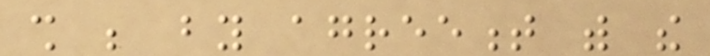shall be by agreement with the
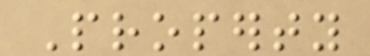Property
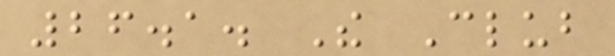26.1. The Club
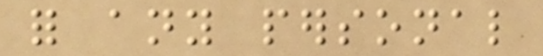for any personal
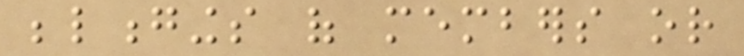belongings of members or
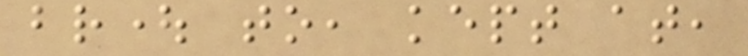brought to, kept at,
